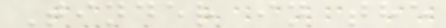Tinder in the
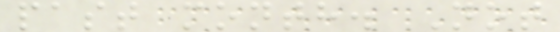past month. Not
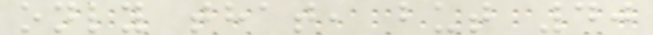only that, but 40
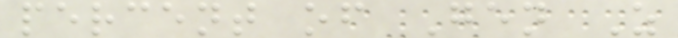percent of Gen Z
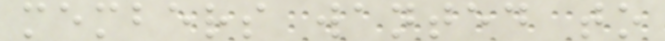members wanted to
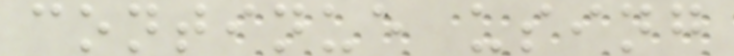continue using
